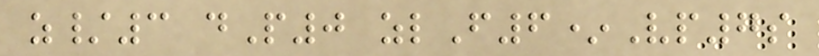z/3 dP0 zlF6*Vp7s
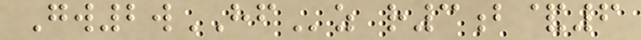Gw2wHFz r3b&6
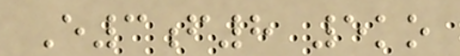E3f8 5ko
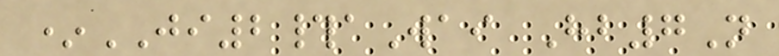*JI2#aWai Hb7N
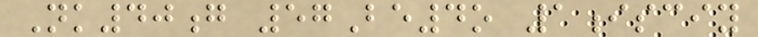Nk40g 57Be4o 1isciy
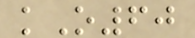kO60
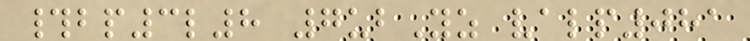#bp3l8 7ubYz valp081
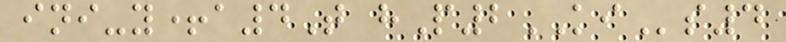ini-y+a4T hP2KIs4
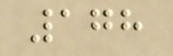178
